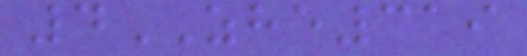4ZHE319
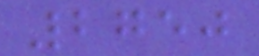2750
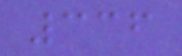336
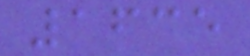1635
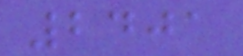2401
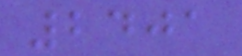2401
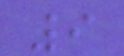9
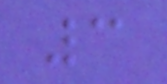3
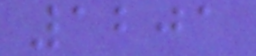1201
